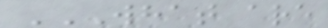WHAT ARE
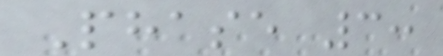Phase 3:
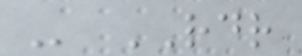- RDR
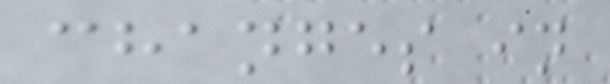changes in
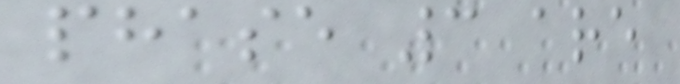phase 3 are
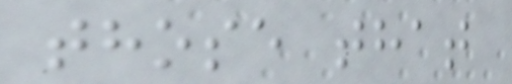those that
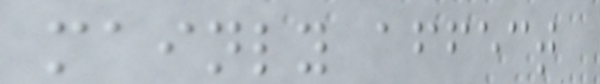mainly affect
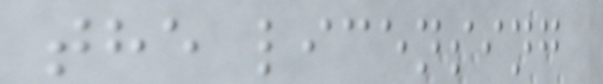the licensing
